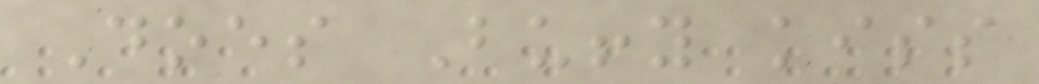Does Buffy kiss
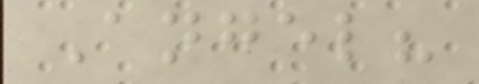Angel?
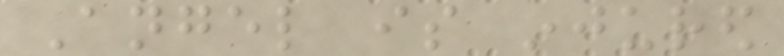Angel is injured
